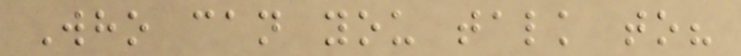Who can you talk to?
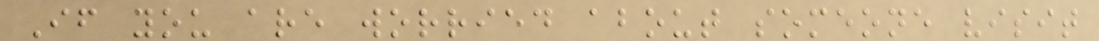If you are worried about someone visit
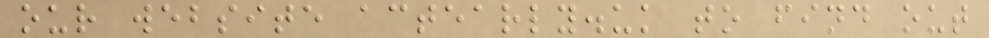our website actearly.uk to find out
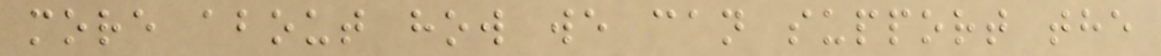more about how we can support the
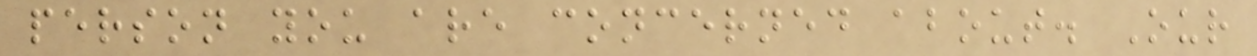person you are concerned about. Our
